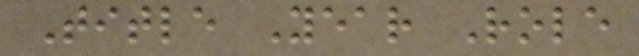Title Year Role
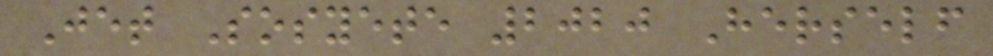Jet Sosyete 2020 Herself
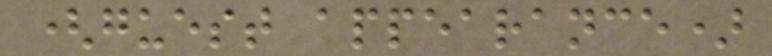(guest appearance)
